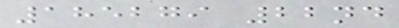185279 22nd
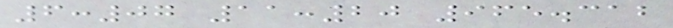6:07 11:20 965.312
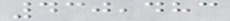430,483
